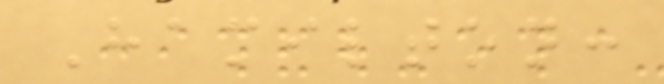Hamilton:
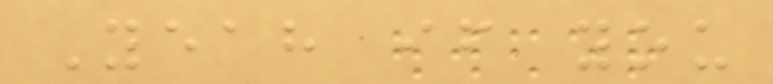Yeah if you
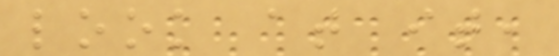look at it,
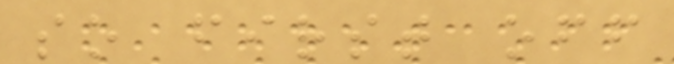so first off
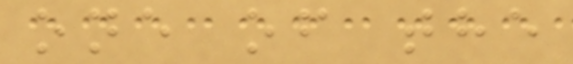one of the
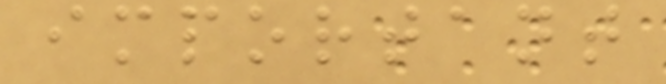important
